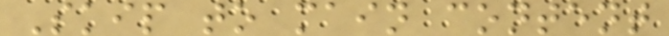Skip to main content
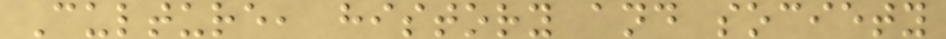Culture, history and society
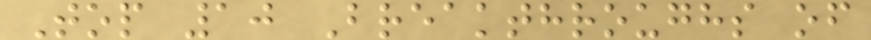Top 10 Breakthroughs of
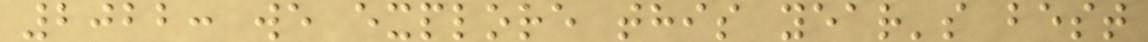2022: we explore this year's best
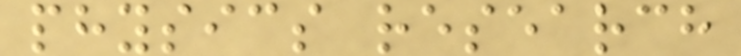physics research
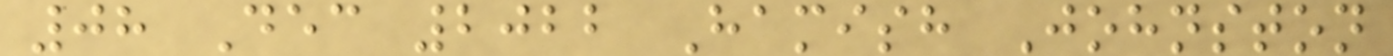08 Dec 2022 Hamish Johnston
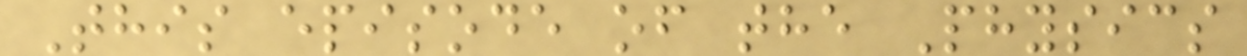This episode of the Physics
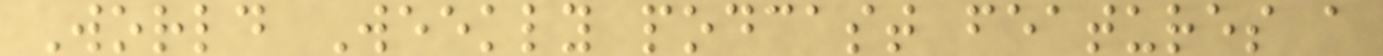World Weekly podcast features a
